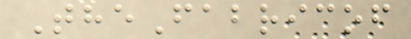TheFabricof
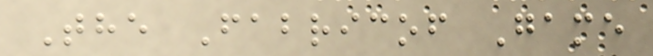The Fabricof Game
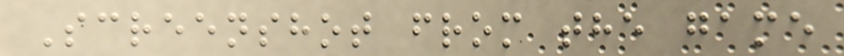Screenshot from the game
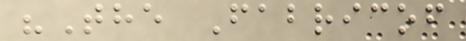"The Fabricof
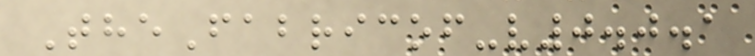TheFabricof-v0.0.1
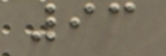93
